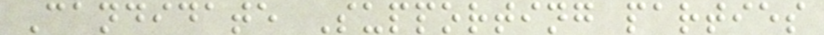Candidate Supporting parties
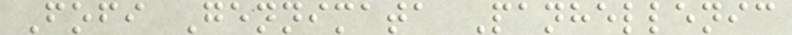Fofi Gennimata Panhellenic
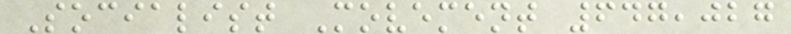Socialist Movement 647,027
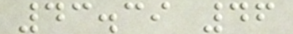43.39 46
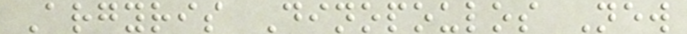Argyris Dinopoulos New
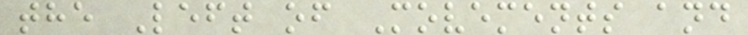the Left of Movements and
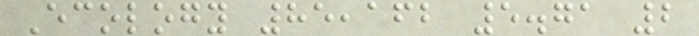Ecology 85,162 5.71 2
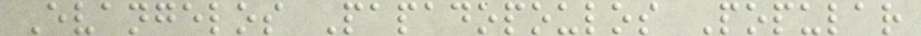Evangelos Papadopoulos Popular
